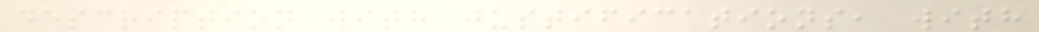description with justifications, with
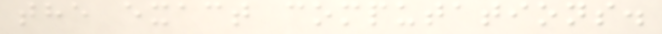the exact computations.
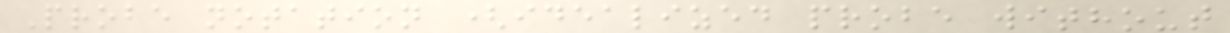Probe notation (idealized probe without
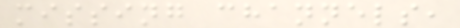missing channels,
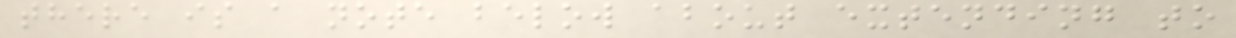there is a note below about extending to
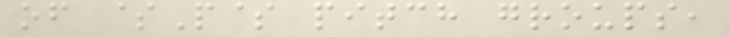of $P$ pitch groups,
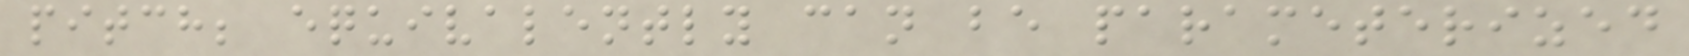pitch; equivalently can be parameterized
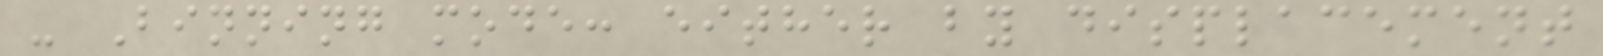- Binning mode: either by displacement
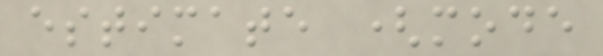estimate (mode
